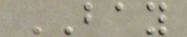BAY
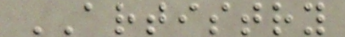ARTISTRY
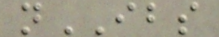nIBS
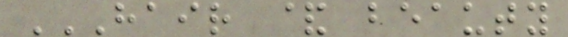HAIR & BEAUTY
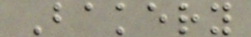Bakery
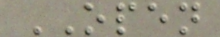OPEN
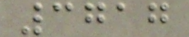3717
